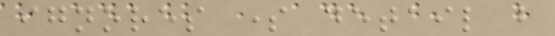ignores some detail but
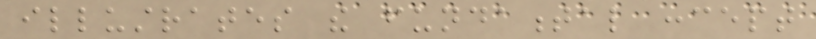illustrates the fundamental concept
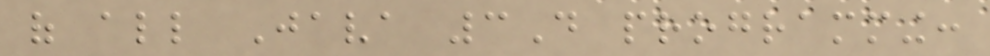of all Java 3D programming:
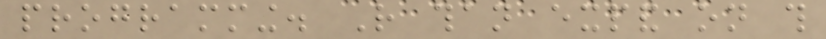programming. Rather than expand on this
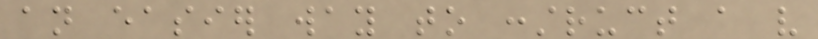an easier way to construct a very
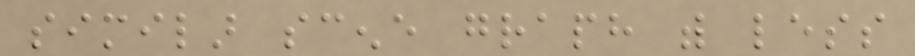similar scene graph with less
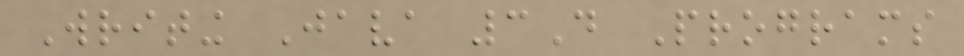Writing Java 3D Programs
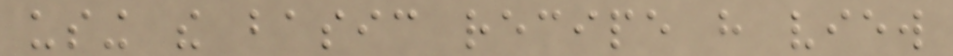using the basic recipe have view
